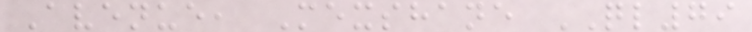Avenue, Mexshane QL79
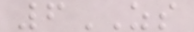6ZS
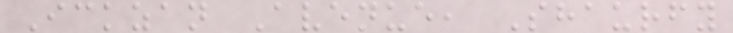Ickzan Avenue, Shaurfy
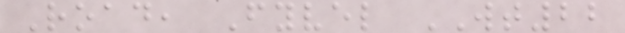Road, Fyvel WT22
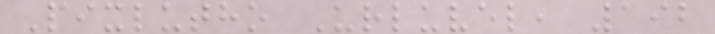Pixlutho Urluvel, 192
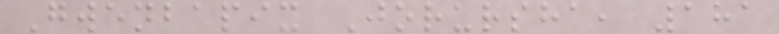Gwenbapix Jorursha, 181
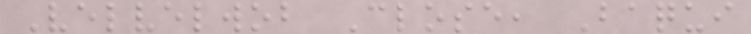Velvelwob Close, Baqui
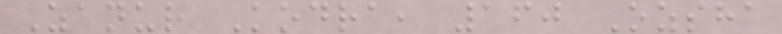Zanur Kodra, 160 Ozsha
